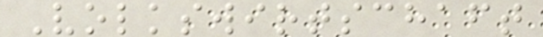Volkswirtschaft
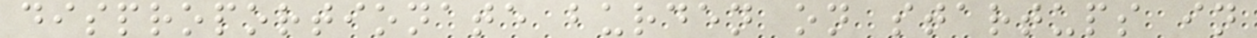disproportionate burden on startups in
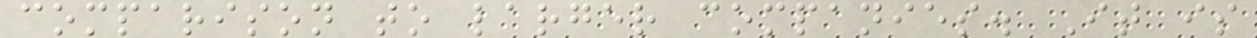comparison to larger companies. It is
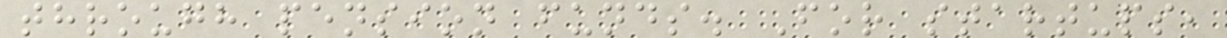through pension funds. For startups,
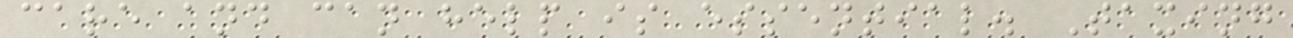care and can help is essential. Taxing
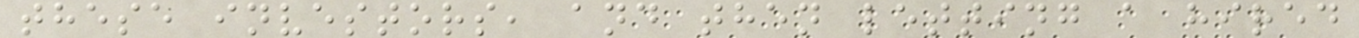these investors, and then letting a hired
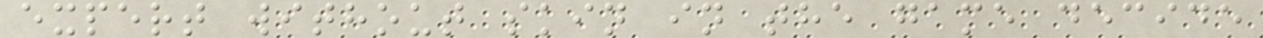expert without skin in the game decide
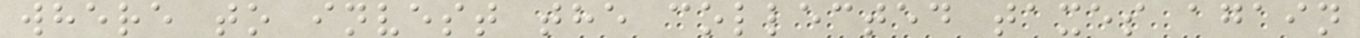where to invest the collected taxes again
